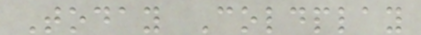Today Coldplay
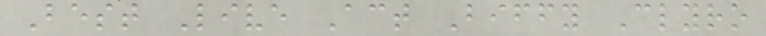Best Live Act Biffy Clyro
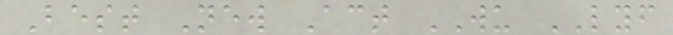Best New Act WU LYF
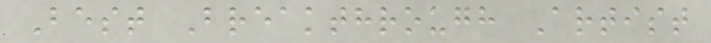Best Breakthrough Artist
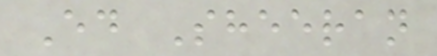Ed Sheeran
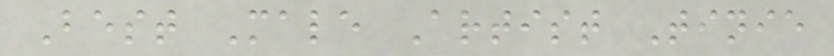Best Male Artist Tinie
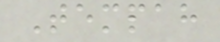Tempah
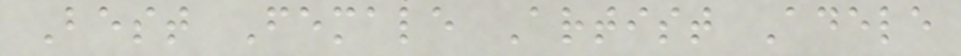Best Female Artist Adele
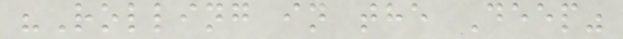"Rolling in the Deep"
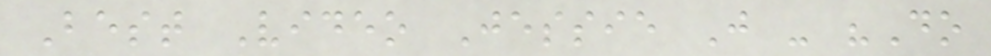Best Video Jessie J - "Do
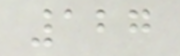127
